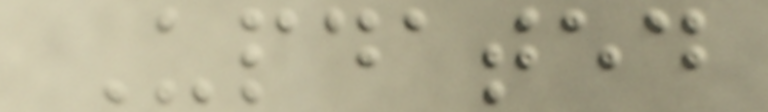Updated
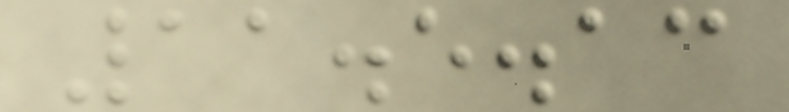11.5.13
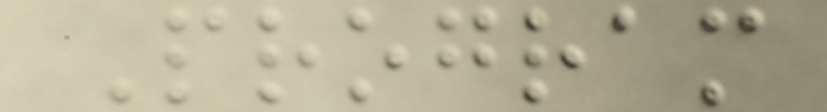Program
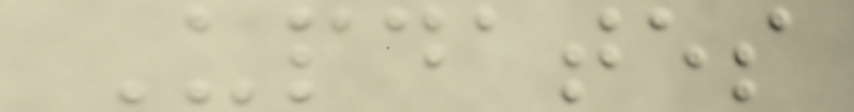Updates
